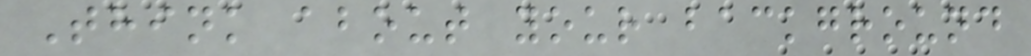Think about your background
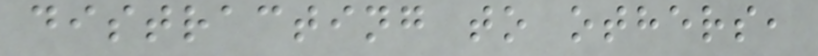distracting to others,
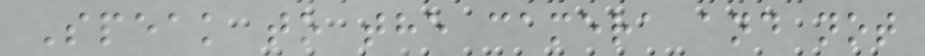Speak to the camera and not
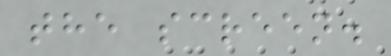the screen.
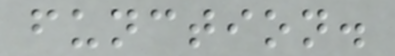function.
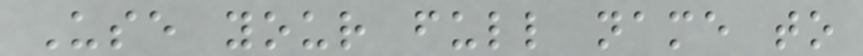Use your full name to
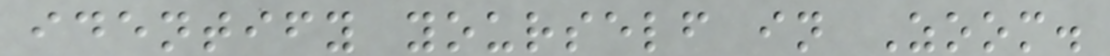identify yourself in Zoom.
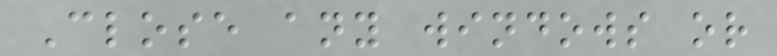Close any windows or
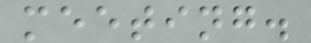meeting.
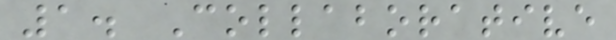1. Collaborative
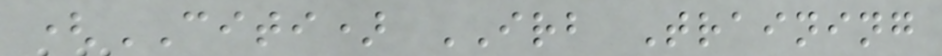(CITI) IRB Training
